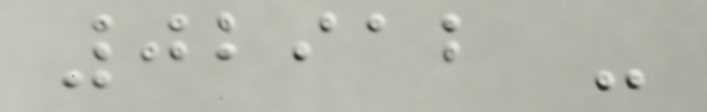02912 -
